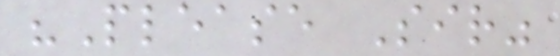"Please Sir"
